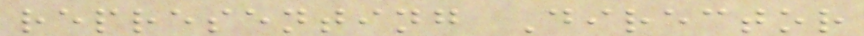representing Director
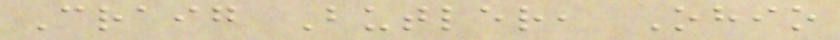Craig Butler, Ohio
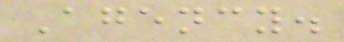Agency.
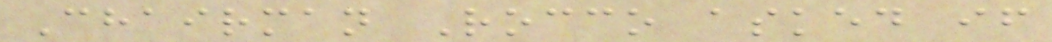Chairman Rocco asked if
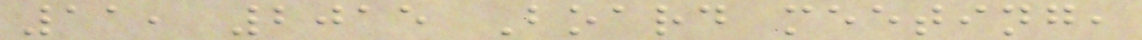11, 2015 Board meeting,
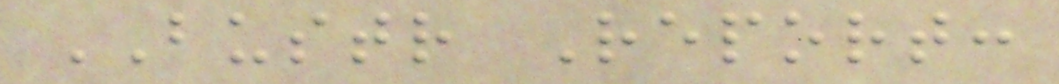BUSTR Report:
